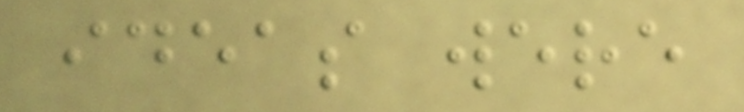ideas were
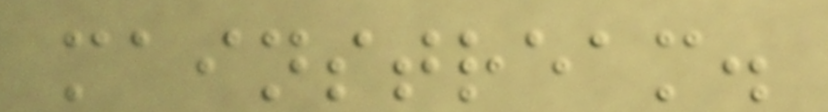mainstream.
